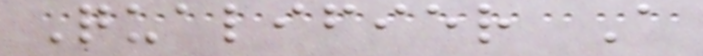Qualifier A
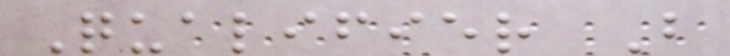Qualifier B
